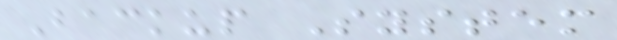Backup System
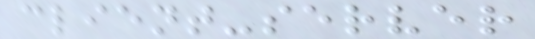client-server
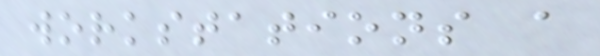workstations a
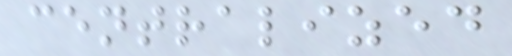centralized
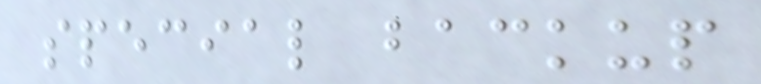special backup
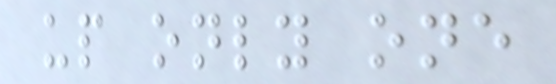up only one
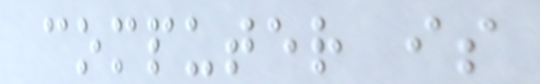computer is
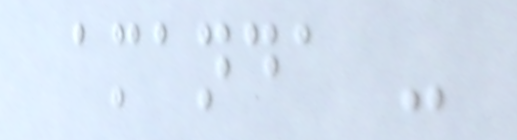amanda -
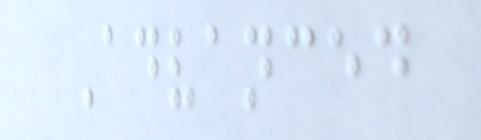Advanced
